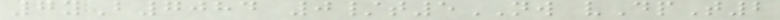7yB7084 0/t5NW vDpT2
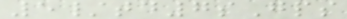5/td7sGps
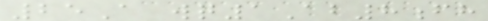25A wq1Ab8fh
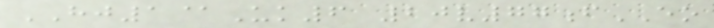HJ1@Uk6 20v77fEO
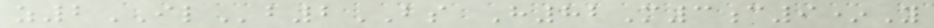z2ILb2BS H82M3c9*Y
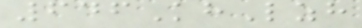646KhLzh
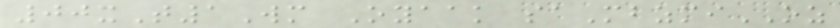00xT1Wm Oyaak saMbzmiOZ
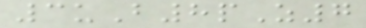3uB8pZ7
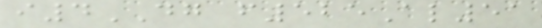i4DG f525Al51
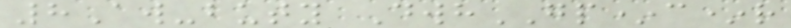8Aw-buty DwhGP*c*r
